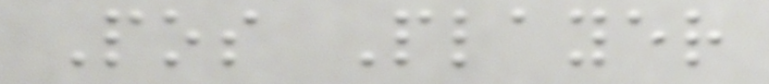Pos Player
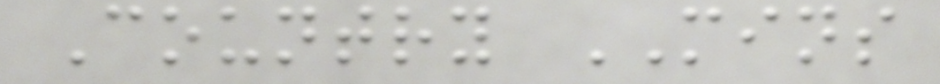Country MINS
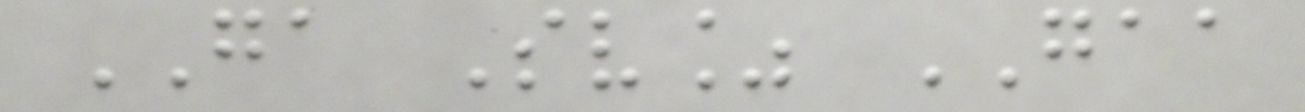GA Sv% GAA
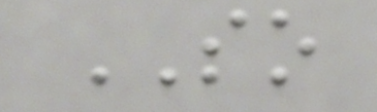SO
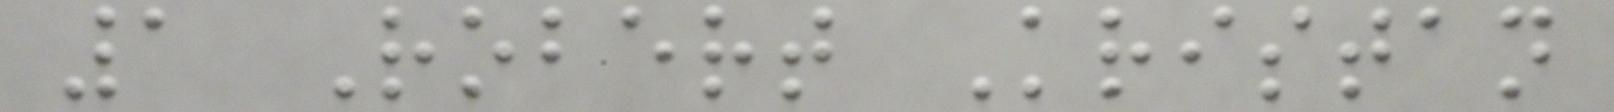1 Robert Kristan
